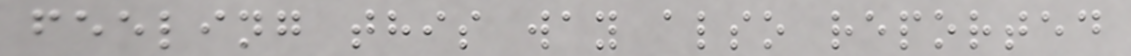feeling this way also reported
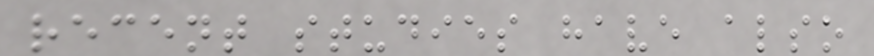recent studies have also
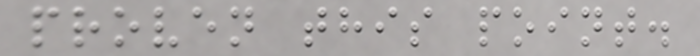proven this point.
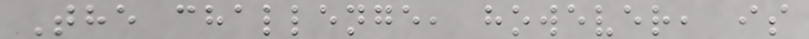The challenge, however, is
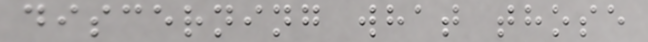discerning what those
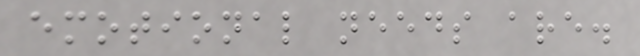emotional needs are.
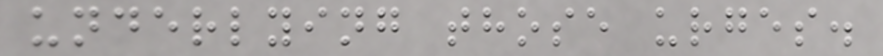underlying those urges.
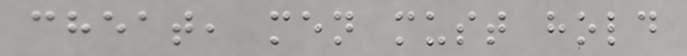cheat, men must hold
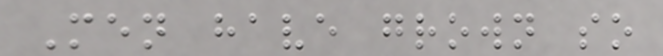Men have grown so
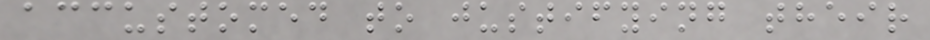accustomed to justifying their
